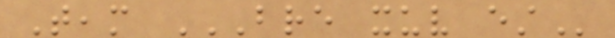Team BRE XUV EST
